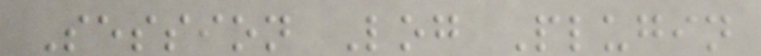Session Log Plugin
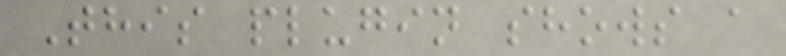This plugin shows a
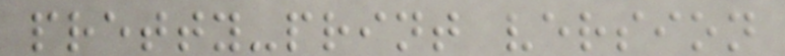pretty-print version
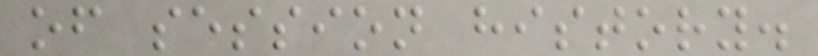of session history.
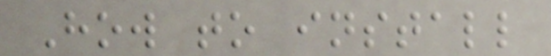How to install
